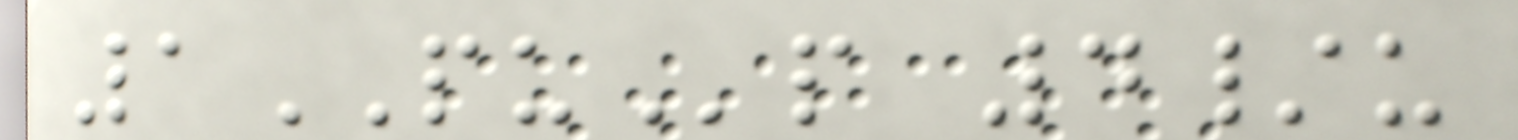1PUp 4/u
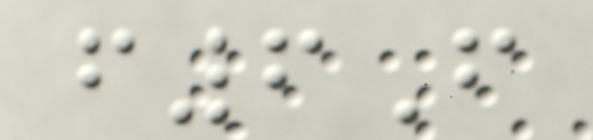f6F
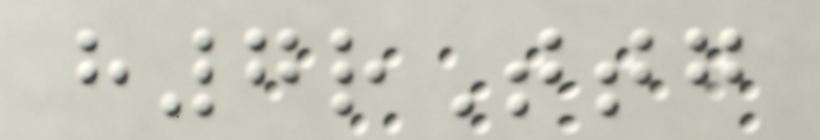h7rTtg
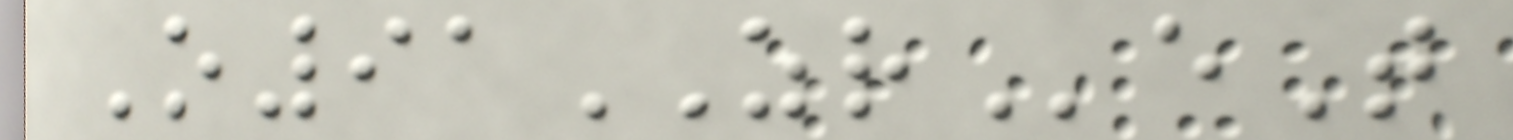O91ZReT
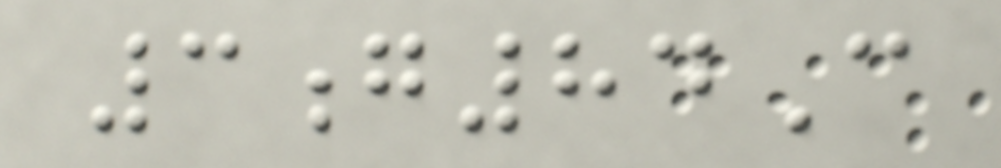3g84C
